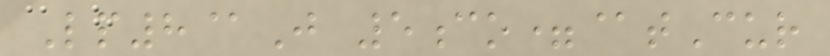Lp8@J 5co=@tCur
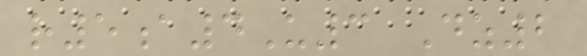r5a4U3 Dz2
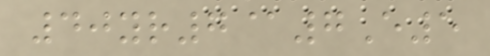40yr7@7E5
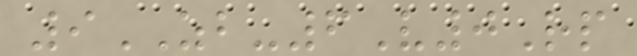9ZB-6V0Rp
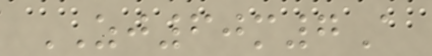ZJ60m7A
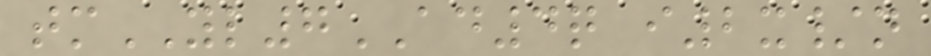tmYL7AD4q i2x/n
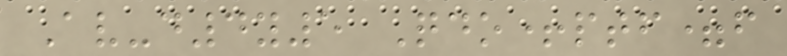Av-d4y5 Qdo+ptf=f
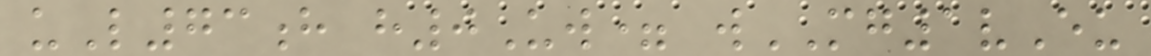uL73h h0Uw= wMG1vEu
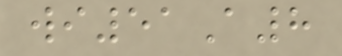wi51A8
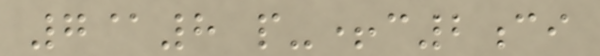7@8 p-+c2ci
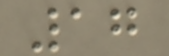17
